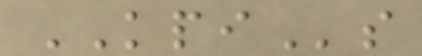KPIs
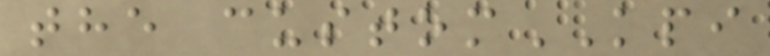the customKPI
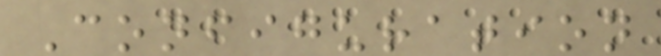Configuration
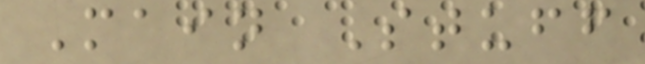Main Stuff
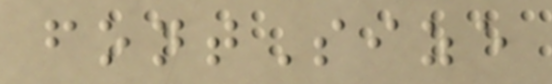fontSize
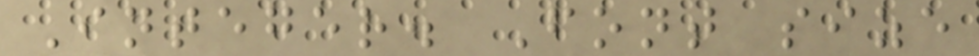Integer. Font size
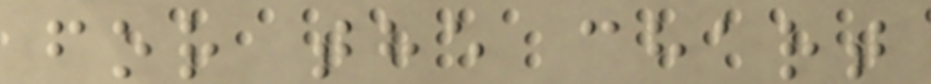for the chart
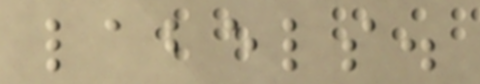labels.
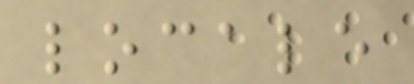locale
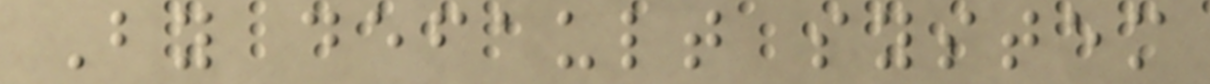By default system
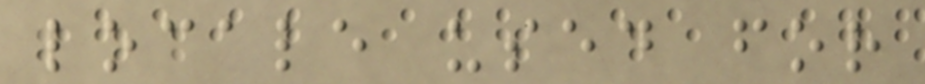locale used for
